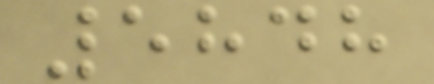5848
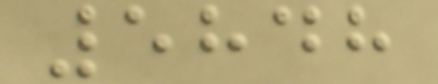5848
